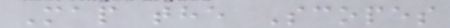Map the Scopes
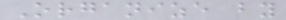Organize by
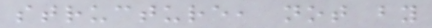structure, not by
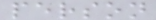person
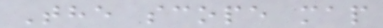The scope map
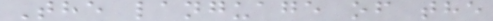The language of the
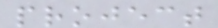project
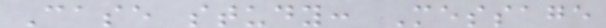Case study: Message
